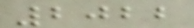2022
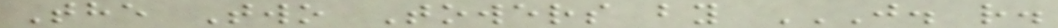The Two Towers by J. R.
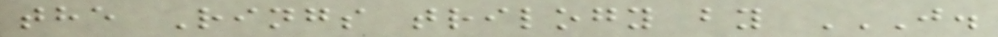the Rings trilogy by J.
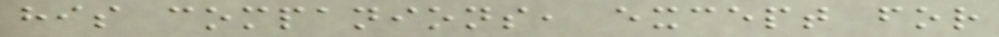his companions, except for
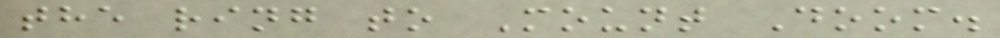the ring to Mount Doom.
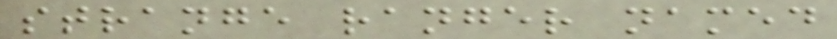strange ranger named
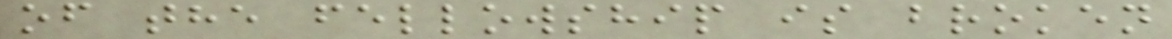of the fellowship is broken
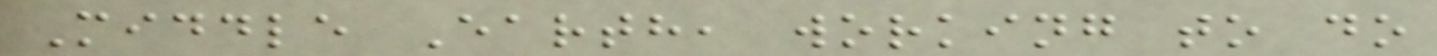Middle Earth, working to do
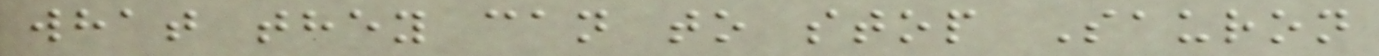what they can to stop Sauron
